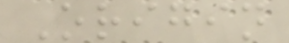Origin
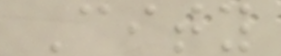City
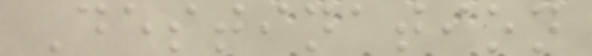Destination
